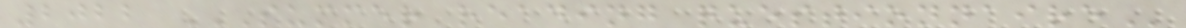2022 SUMMER READING QUESTIONNAIRE
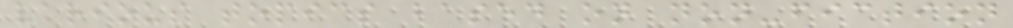various topics based on non-fiction
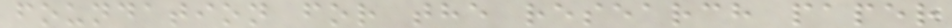foundation for the research paper
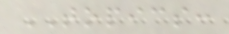TOPICS:
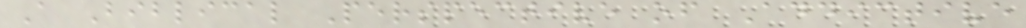A Biblical Perspective of Addictive
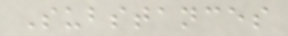Substances
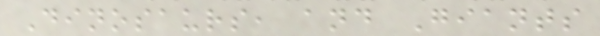Dinosaurs, and Giants
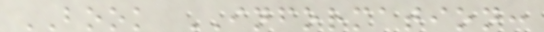BOOK INFORMATION:
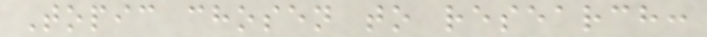Topic chosen to research:
